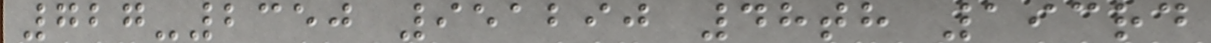727-2350 951290 48th 193rd
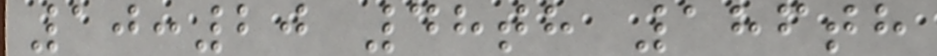10:20 48th 186th
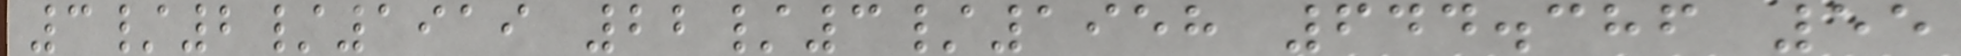3/2/1919 22/3/1958 644.386 55
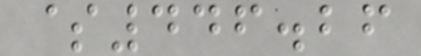$446.26
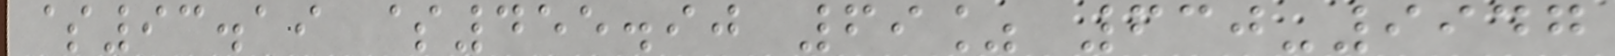$93.19 $455.90 69% 630-9947
